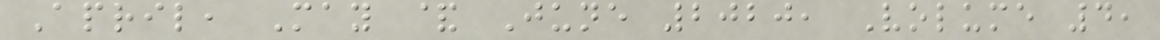April, May & June 2020, Volume 4,
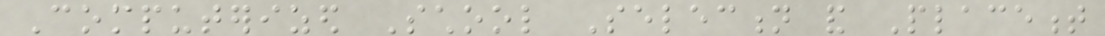Computerized School Selection and Placement
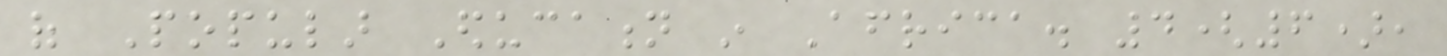of Popular Education in Africa. 4(6),
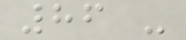86 -
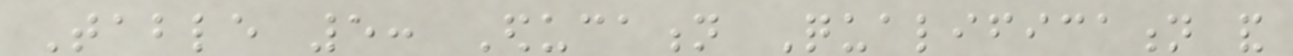Table 5: Education Qualification and
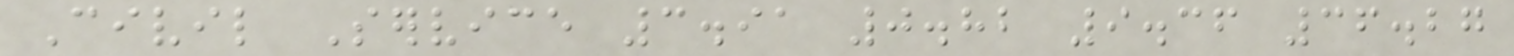Civil Service 3.91 0.82 9.36 36.27
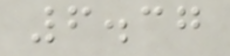6.37
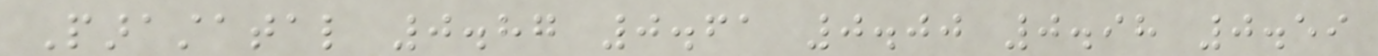Parastatal 0.87 0.61 0.00 0.98 0.59
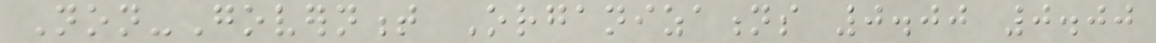Non-Government Organizations 0.00 0.00
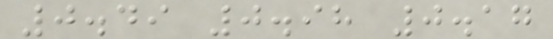0.49 0.98 0.17
